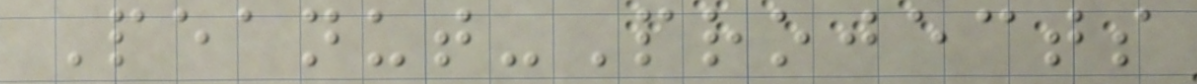Peanut-Projects
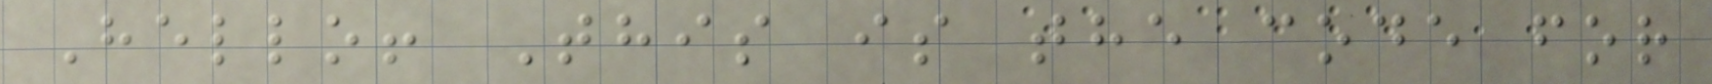Hello! This is the code for
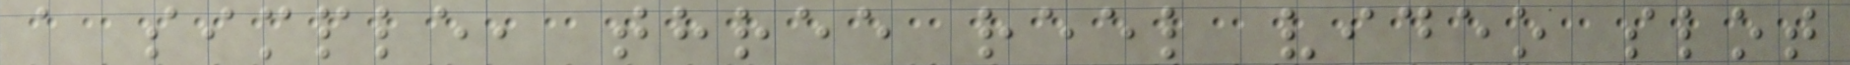a simple, three reel video slot
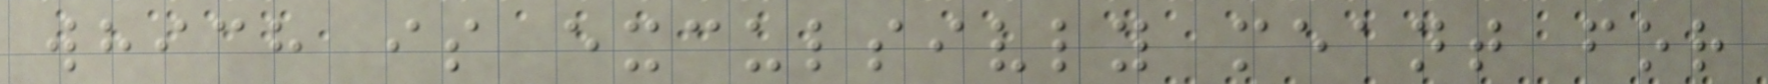which is exculsivly meant for
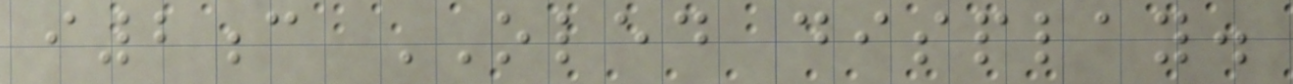i2c OLED display.
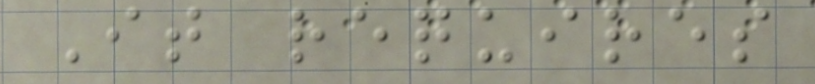It requires
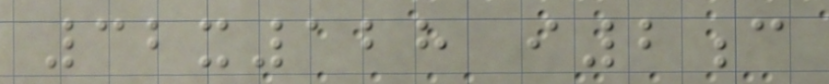32x128 i2c
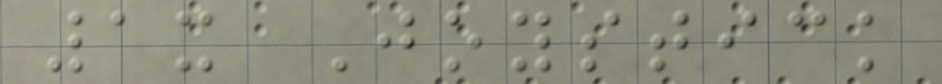1x Joystick
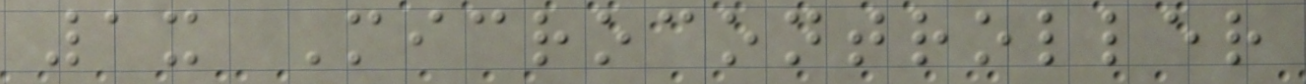1x Microcontroller
